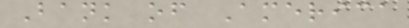Bank of America
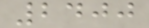2400
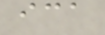ica
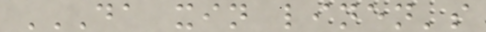DA XIN LINEN'S
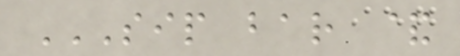SIP BAR &
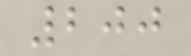200
